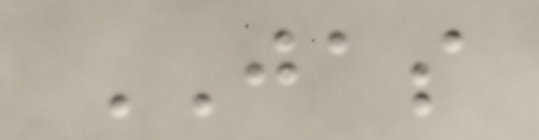JAS
